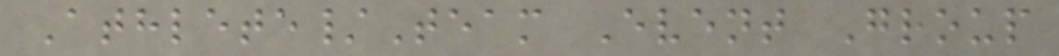Athlete/Team Event Group
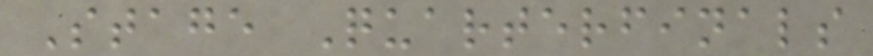Stage Quarterfinals
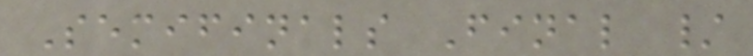Semifinals Final /
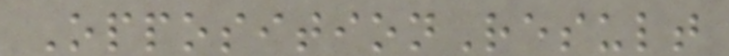OppositionResult
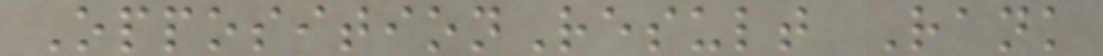OppositionResult Rank
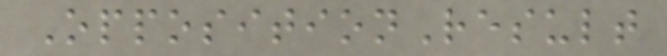OppositionResult
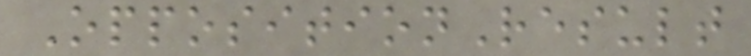OppositionResult
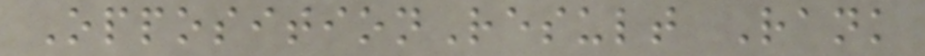OppositionResult Rank
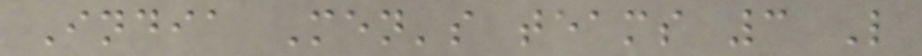India Men's teams 3 L
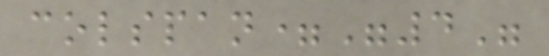colspan="4"
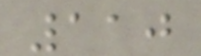110
